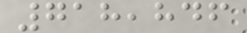718,846
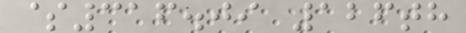$316.09 126th
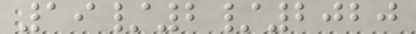19/2/2020
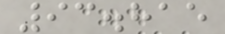93.815
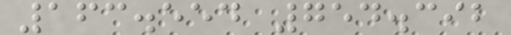163.554 754.392
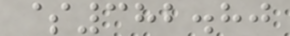$382.80
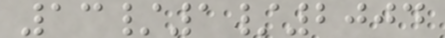13/1/2004
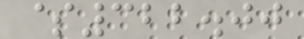$322.00
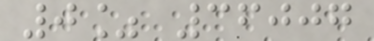0% 36007
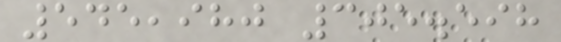545,980 305.598
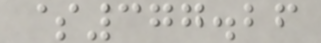$377.26
